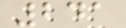241
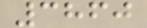3860
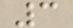3
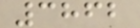3862
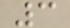3
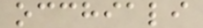occhiali
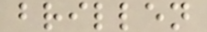brillen
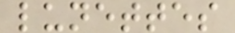lunettes
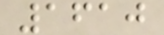1610
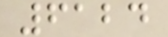6124
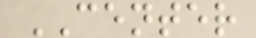CENTER
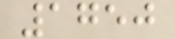1750
